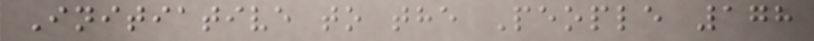Initiative to the People 178
